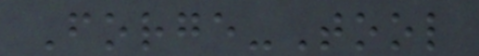Forge-Tool
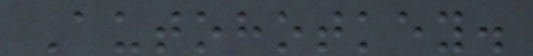Autohotkey.
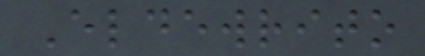Eldewrito
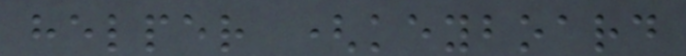helper (keyboard
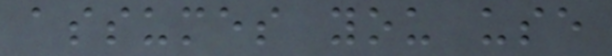assumes you use
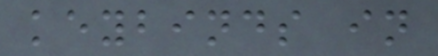keybinds in
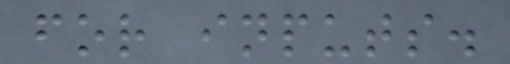for inputs.
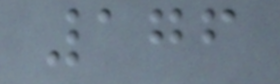176
